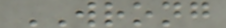WRONG
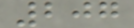207
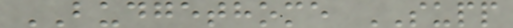BUDGETHOME SUPP
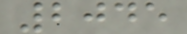2045
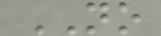NO
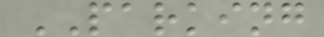PARKING
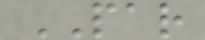PAR
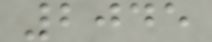2045
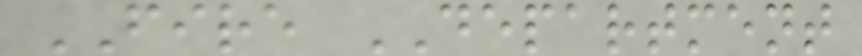FIRE DEPARTMENT
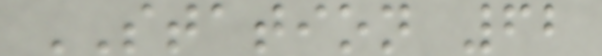STATION 62
